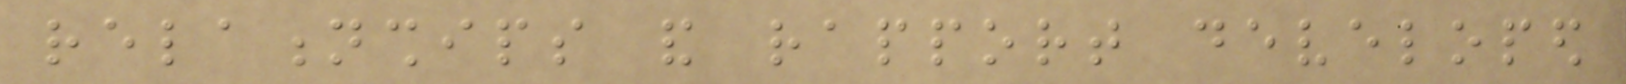relationships and rapport developed
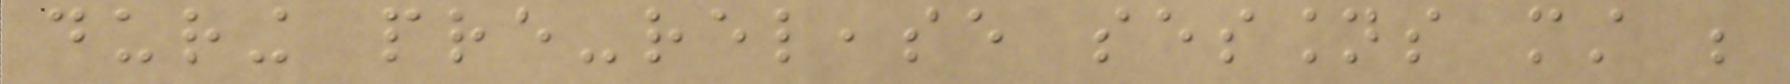during pre-release sessions must be
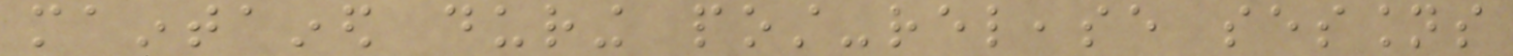maintained during post-release sessions
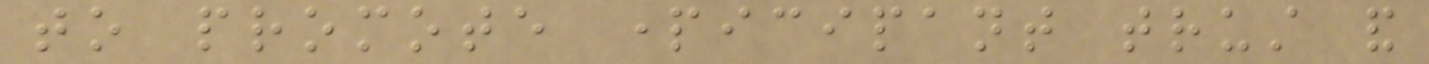to promote participant trust and
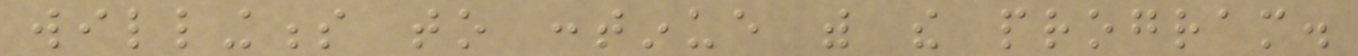willingness to continue with the program.
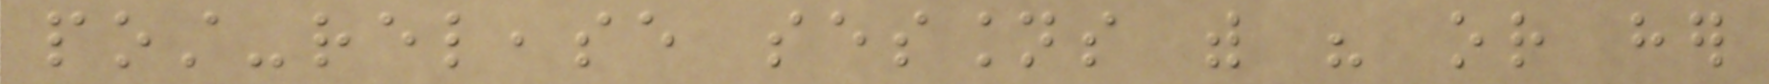post-release sessions with his or her
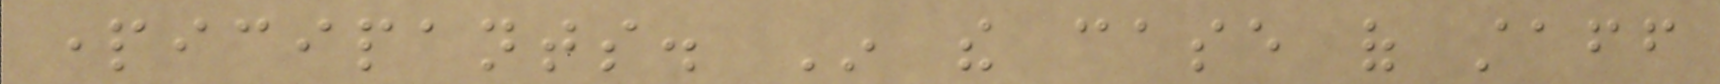participants. In the case of staff
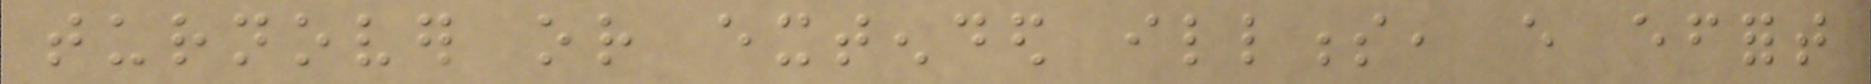turnover or extended illness, every effort
